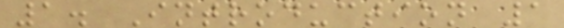1. Introduction 1
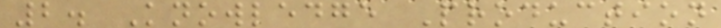2. Knowledge Production
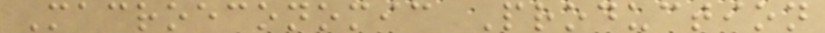Macroeconomic Production
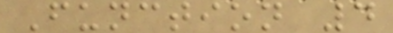Function 4
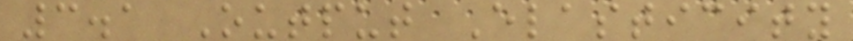3.1 Output Elasticity
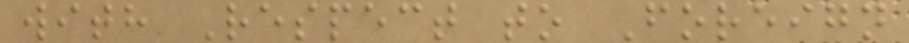with Respect to Foreign
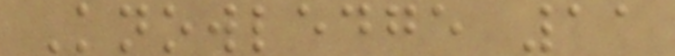Knowledge 11
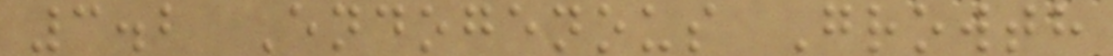3.2 Endogenous Growth
